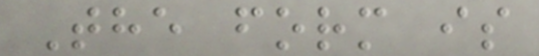The form is
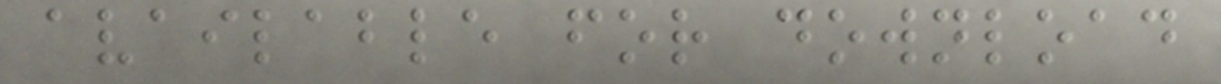available for download
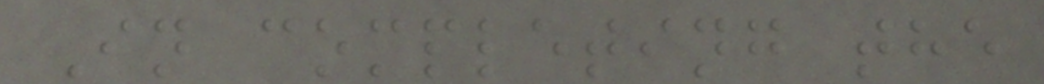In completing the
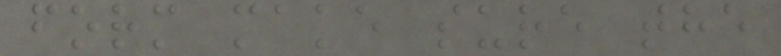form make sure the
